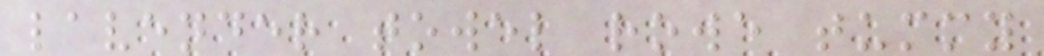lavender towel rowe tummy
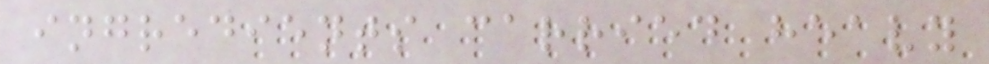ingredients carried heavy
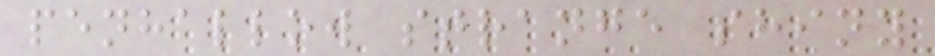penhallow strange shiny
